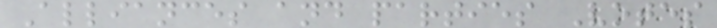Alliances and parties Votes
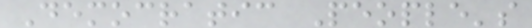Democratic People's
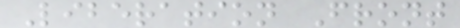Liberation Front
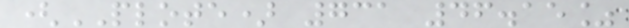(PLOTE) 731 46.15%
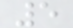5
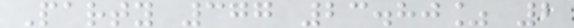Party 377 23.80% 2
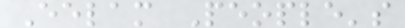Eelam People's
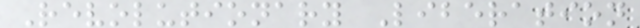Revolutionary Liberation
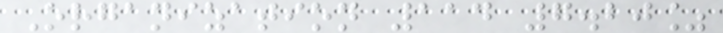Organization 114 7.20%
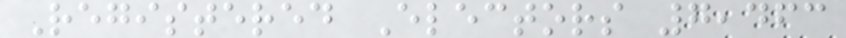Registered Electors 7,463
